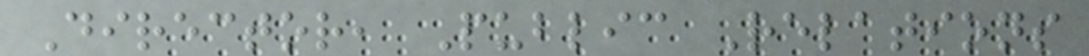Director, Public Relations
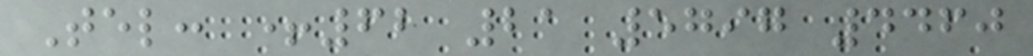Tel: +62 21 5797 4460
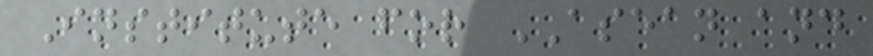Institute for ASEAN and
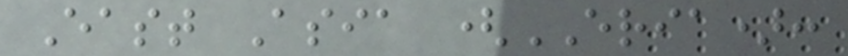East Asia (ERIA):
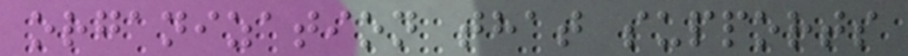organization that supports
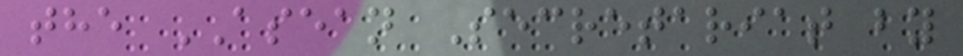the ASEAN Secretariat by
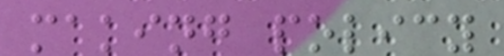making policy
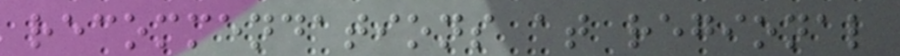recommendations at regional
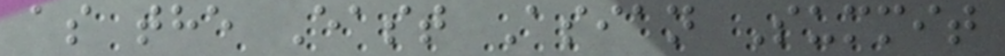as the East Asian Summit
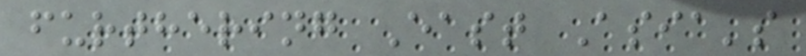furthering East Asia's
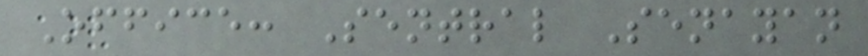Office: Sentral Senayan
